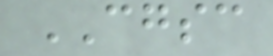CGSC
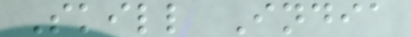Skill India
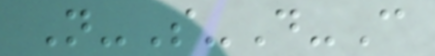N-S-D-C
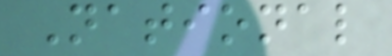National
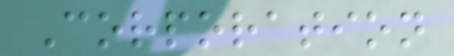Corporation
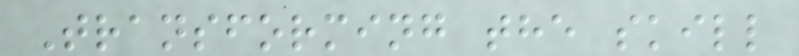Transforming the skill
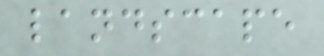landscape
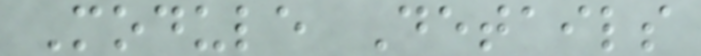Module Details
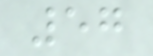57
